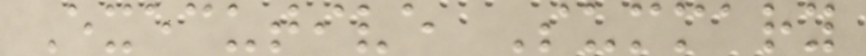Executive Summary
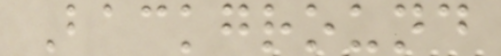Background
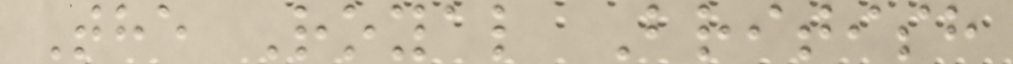The Royal British
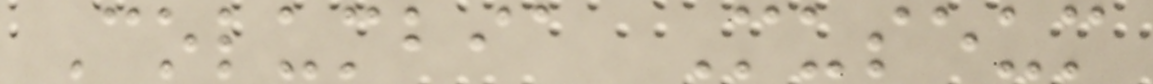Columbia Museum
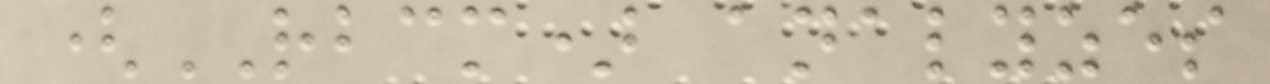(RBCM) analyzes
